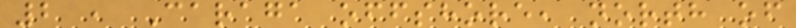2 , Caraga offshore, north of
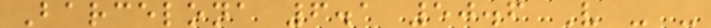Barcelona 6.1 50.6 V - -
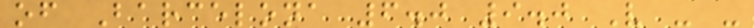of Barcelona 6.0 9.0 V - -
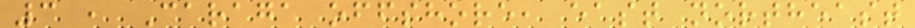3 , Caraga offshore, east northeast
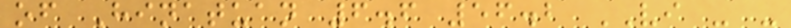of Hinatuan 6.6 56.2 VI - -
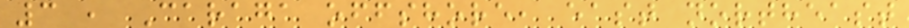3 , Caraga offshore, east northeast
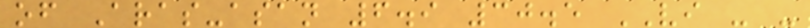of Aras-asan 6.9 30.5 VI - -
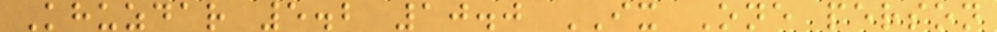Khuzdar 5.2 10.0 IX One person
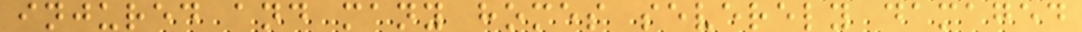injured and many homes severely damaged
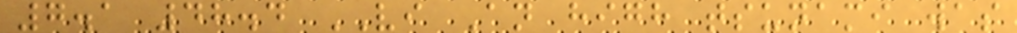7.1 48.4 VI An high tsunami was
